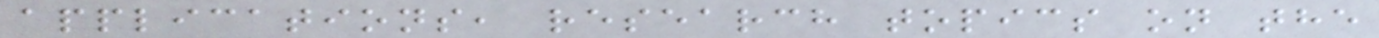applications, research topics on the
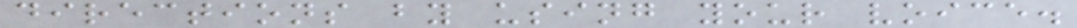directions by using your voice.
